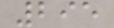295
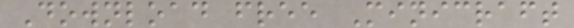Download free Minicraft
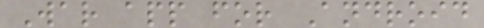War app for Android
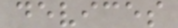devices
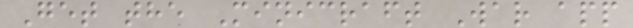Get the Minicraft War app
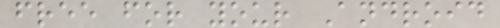free for your Android
